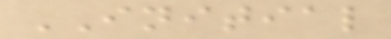INITIAL
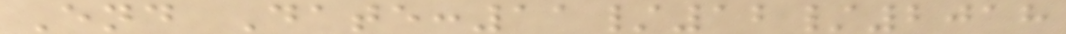End Date:11/12/2018
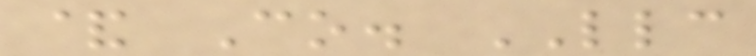& Co. LLC
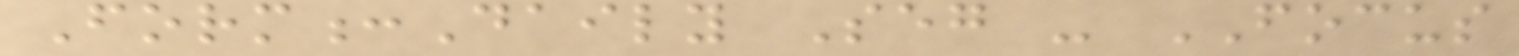Form:Daily Seg - FOCUS
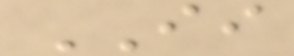II
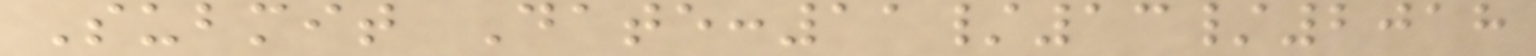Submit Date:11/13/2018
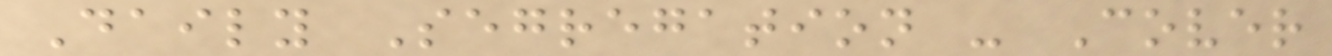Daily Segregation - Cover
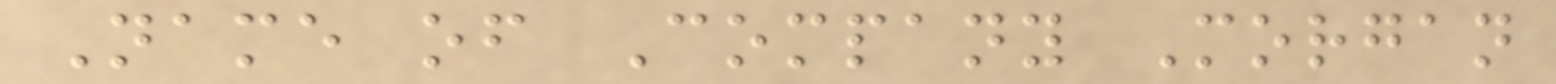Name of Company Morgan
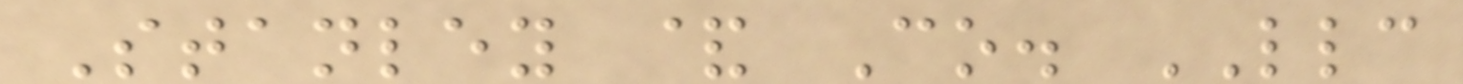Stanley & Co. LLC
